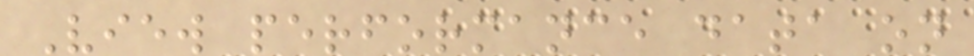View performance data on
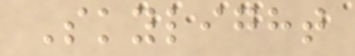Skylight
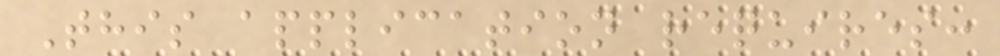This application requires:
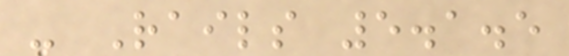- Rails 5.1.5
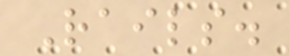Rails.
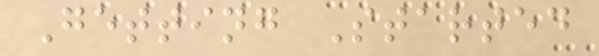Getting Started
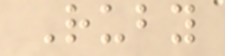Ruby
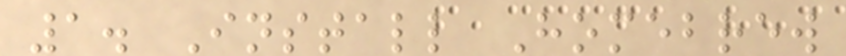1. Install Homebrew
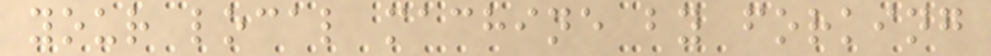your local machine by forking
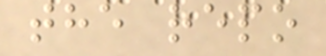the repo
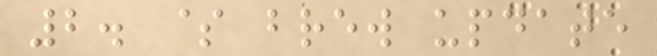2. $ brew update
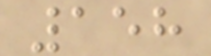158
